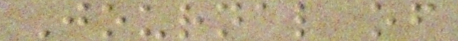Journal of
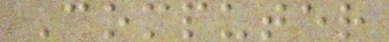Computer
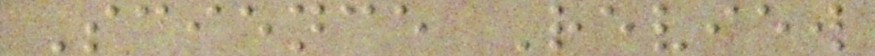Science Review
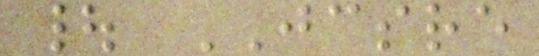| JCSRE
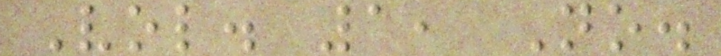Vol. 1, No.
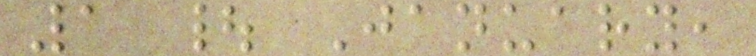1 | January,
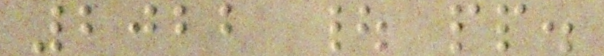2022 | pp.
